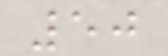50
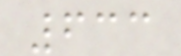633
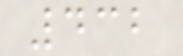432
